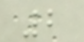2
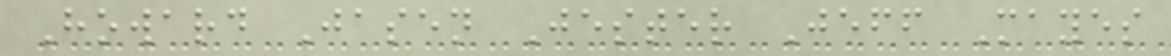Howard Jasen Jester Jeff Mayes
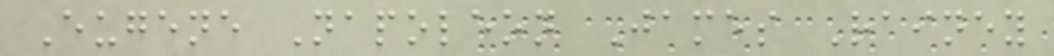Eugene Napoleon James Rainey
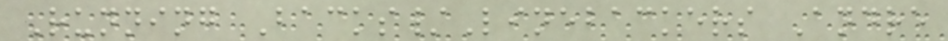Running Backs/Linebackers Andre
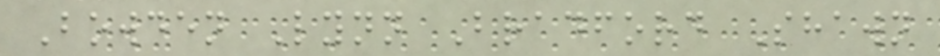Bowden Lynn Bradford Shawn
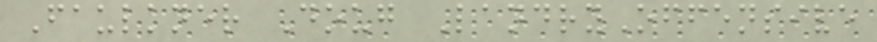Faulkner Doug LandryOffensive
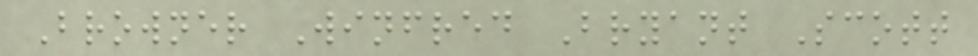Browner Winfred Bryant Scott
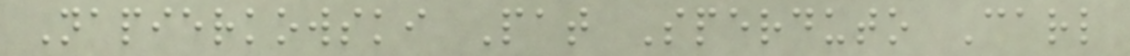Napierkowski Pat Sperduto Carl
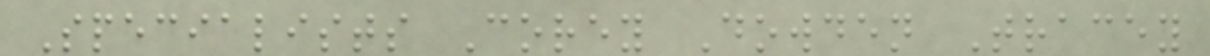Specialists Corey Dowden Tracey
